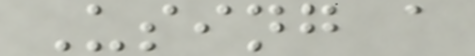Using a
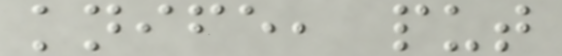knife, put
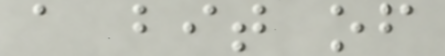a bit of
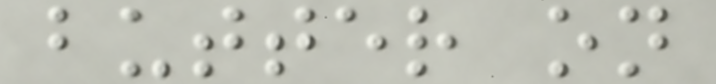butter on
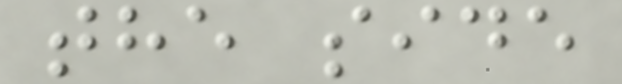the side
